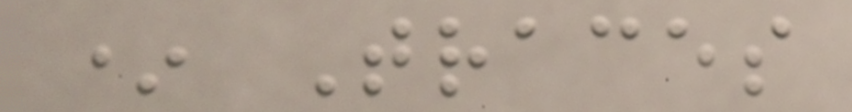* Traces
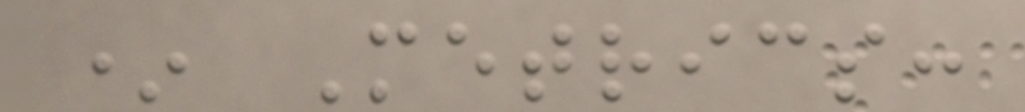* Metrics:
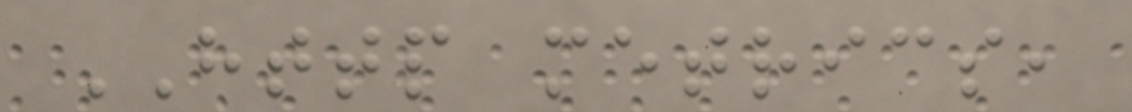HTTP metrics,
